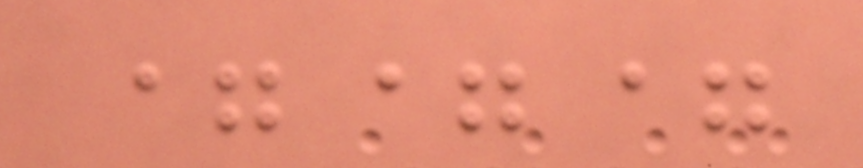===
